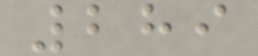289
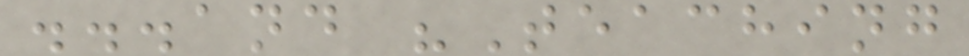...and "Teaching
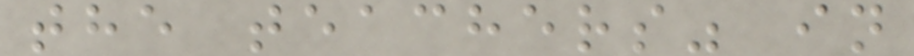the teachers" in
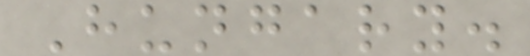Hungary.
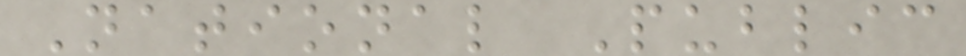National Public
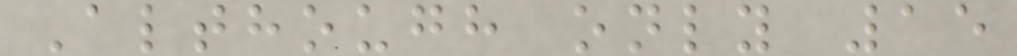Although only 15
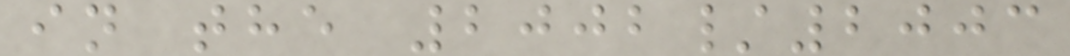in the 2002/2003
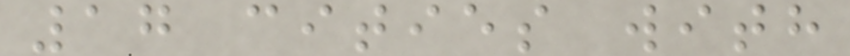17 cities with
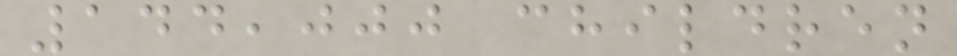144,000 children
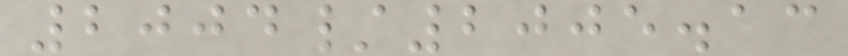2004/2005.13
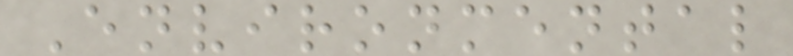Environmental
